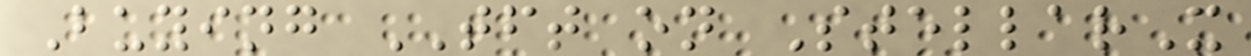Buying TFT on StellarX
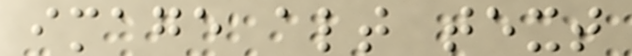image alt text
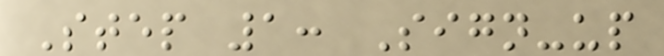Step 1: Sign-up
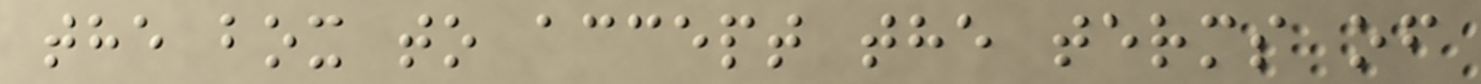the box to accept the terms of
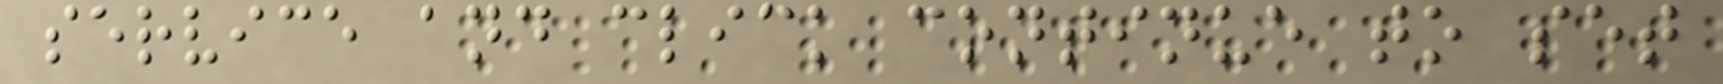service and click continue to set
